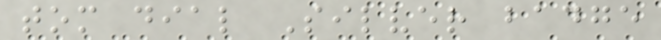tom dial Silver badge
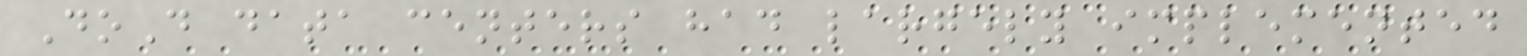DoD data centers had largely implemented
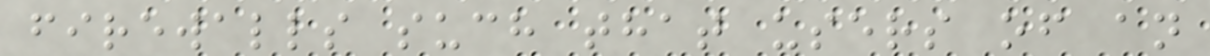firewalls such that users of an
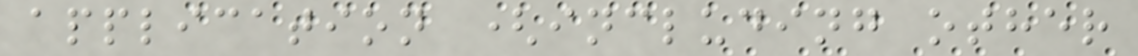application (including other
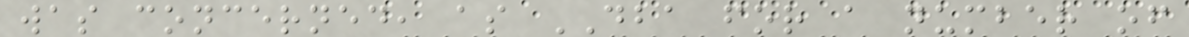was concerned, as DBA for a number of
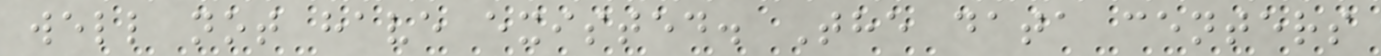well not have existed. The data centers
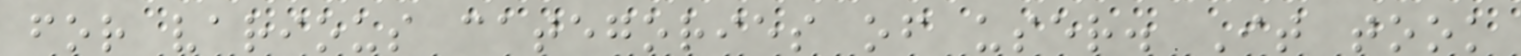for various categories of user. It took
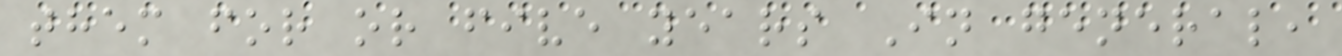them for or five years In general,
